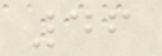46
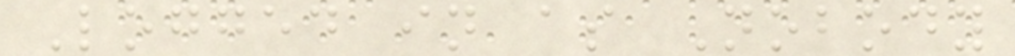Logged in as Nobody
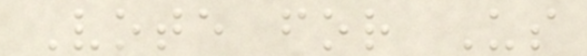Vote for Us
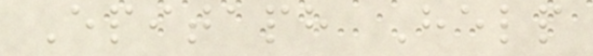Epitaph Help
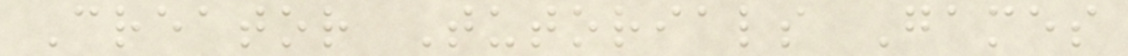Creator Tutorials Games
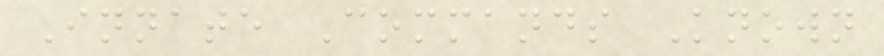Innate Commands Known
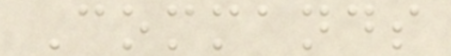Commands
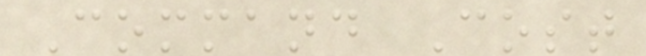Command Cost
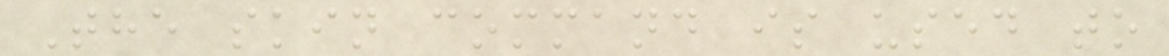The skin command is used to
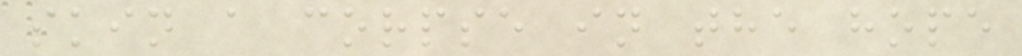skin a corpse in the hope
